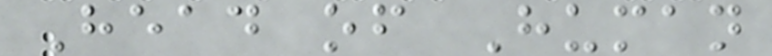Head of Human
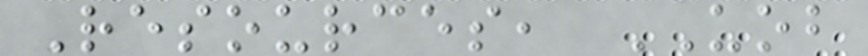Resources, UOB
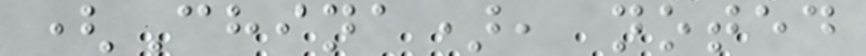(China), noted
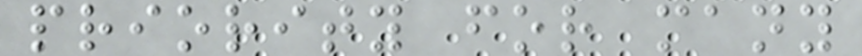priority for many
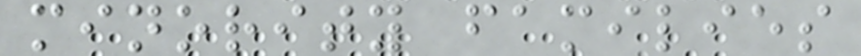minority families
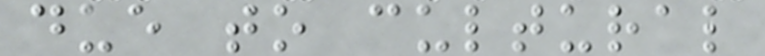due to cultural
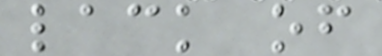lack of
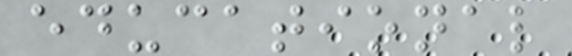educational
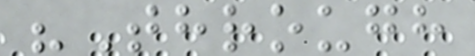"Through
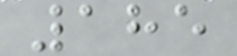185
